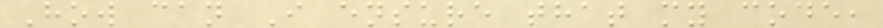How can I ensure that my code,
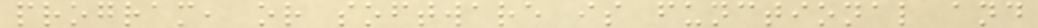program, or software is functional and
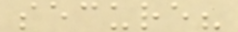secure?
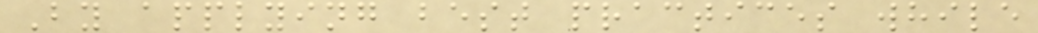By applying best practices while
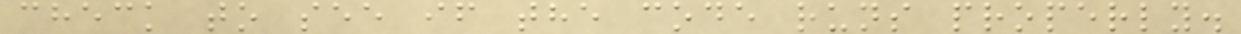check to see if the code runs properly.
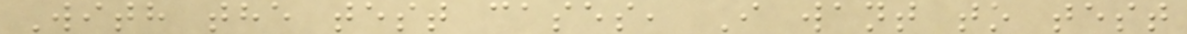With the test cases, I want to test
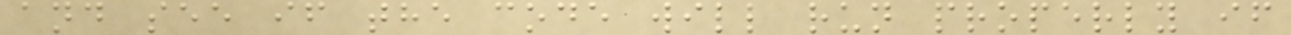and see if the code will run properly if
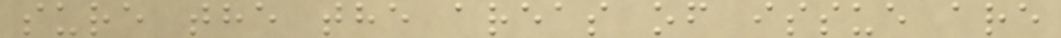sure the the areas of issue are
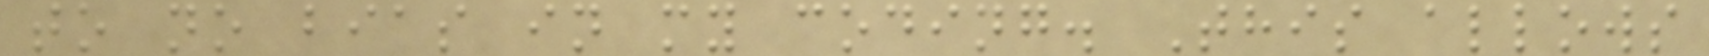to no bias in my coding. This allows
